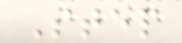Step
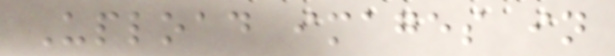Upload images in
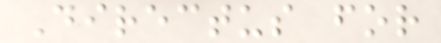Directus for
